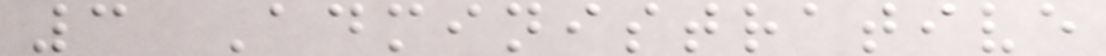3 Administrative
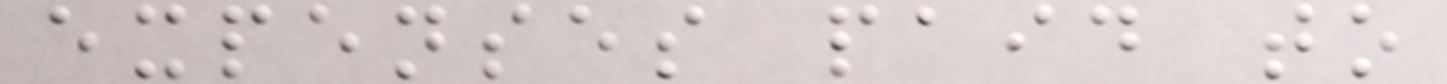expenses paid to
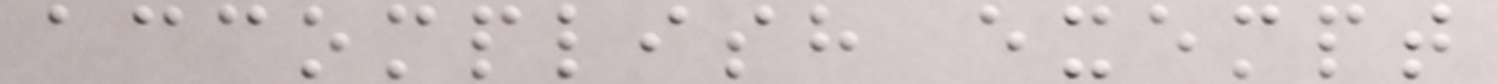accomplish exempt
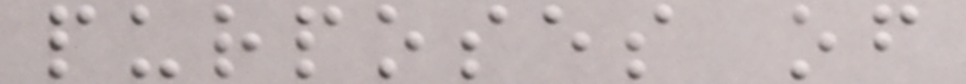purposes of
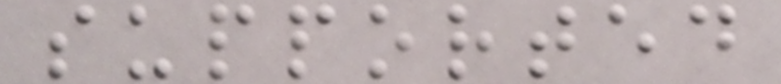supported
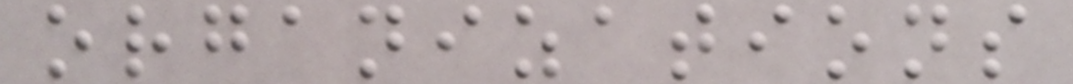organizations
